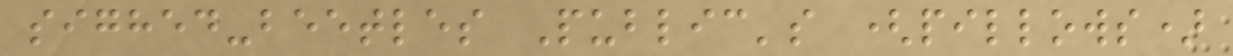sighed-beetles Public's (pillows)
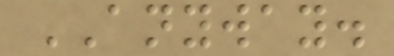ANYWAY.
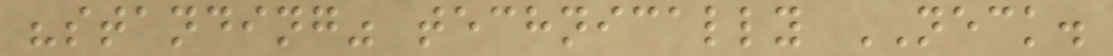"standing" technically NECK.
